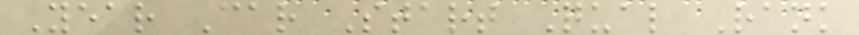Year Car Start Qual Rank
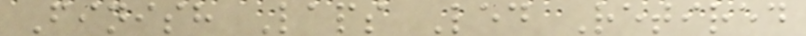Finish Laps Led Retired
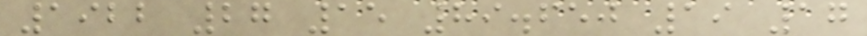1922 27 15 89.650 19 17
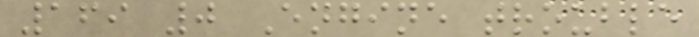169 0 Engine trouble
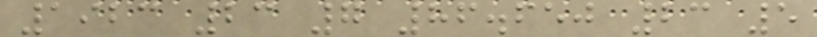1923 23 7 86.650 23 5
